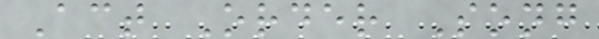Act Order Song
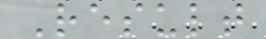Result
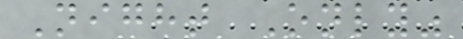Night Only"
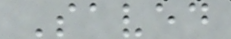Saved
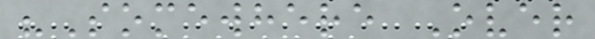"Somewhere Over
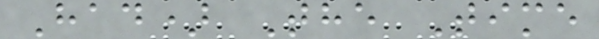Had) The Time
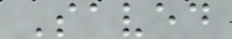Saved
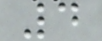4
